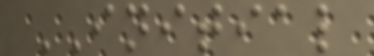INITIAL
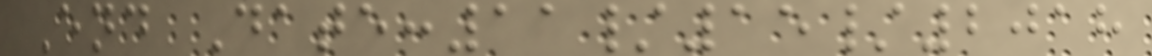End Date:11/15/2018
